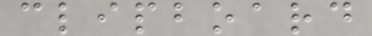clipboard
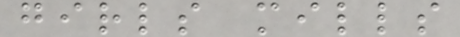girls mills
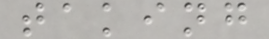taking
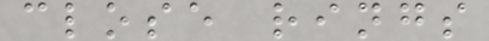close rings
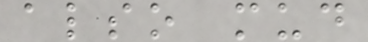also mud
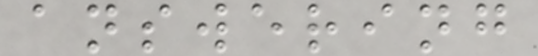answering
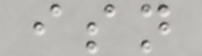isn
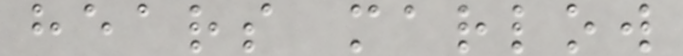hears marlow
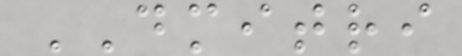DMITRI
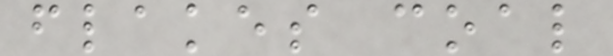flakes coal
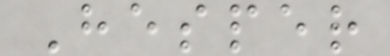Hesper
